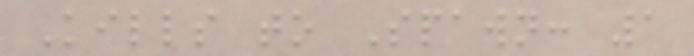Kills to Spawn: 1
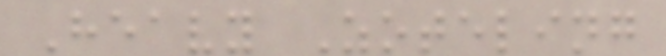Heavy Zoteling
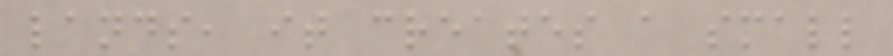lands, it creates a small
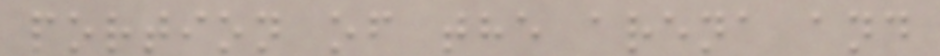portion of the arena and
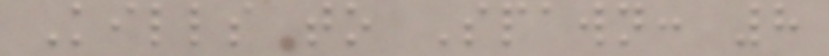Kills to Spawn: 8
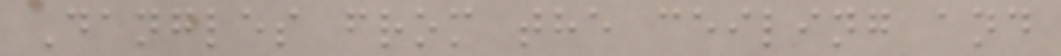Dangles from the ceiling and
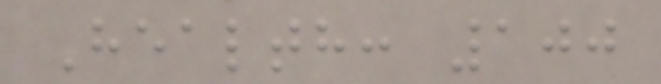Health: 100
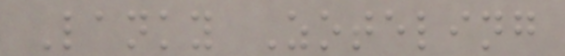Lanky Zoteling
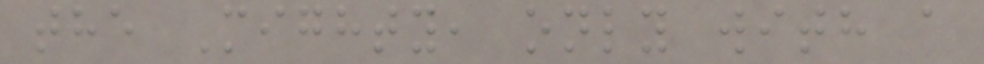the Mighty, only with a
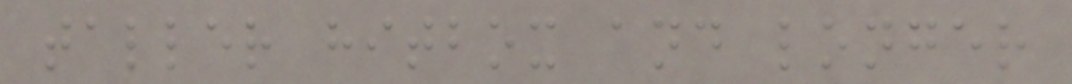taller hitbox and longer
